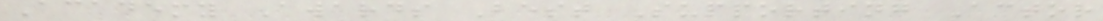Academy Awards Best Supporting Actor
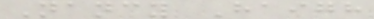Nancy Haigh
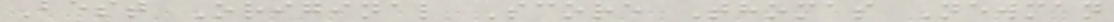Best Original Score Thomas Newman
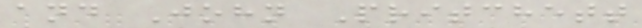and John Pritchett
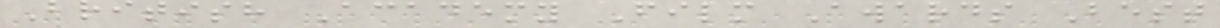British Academy Film Awards Best
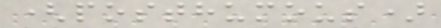(posthumous)
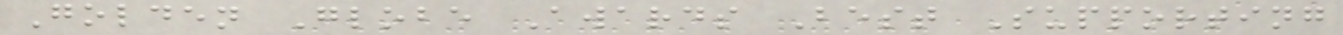Golden Globe Awards Best Supporting
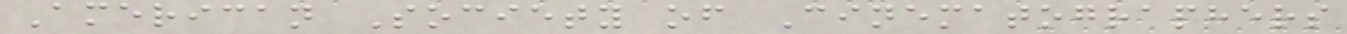American Society of Cinematographers
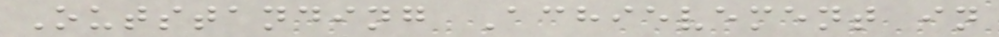Outstanding Achievement in
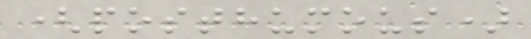(posthumous)
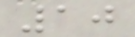10
